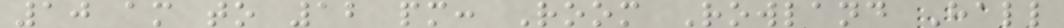10 am to 12 pm: Room Rowland Hall
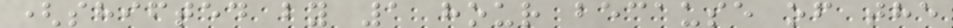(shifted by 1 hour because of the
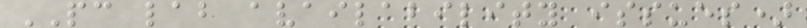PC lab availability issues)
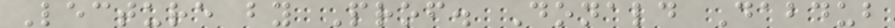Lecture by Prof. Donald Dabdub
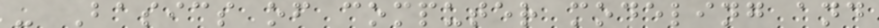- Basics of computer modeling and
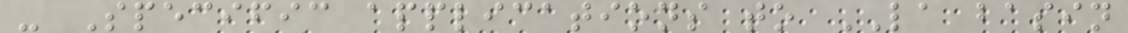- Specific applications to LA basin
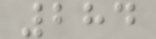284
